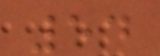54
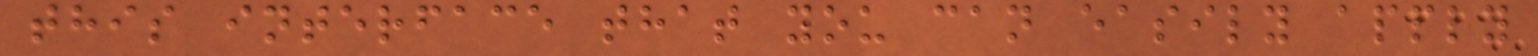this interface that you can easily apply
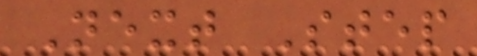Next Step
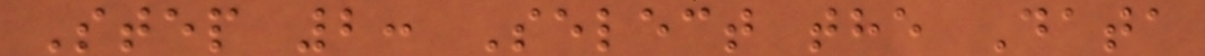Step 2: Select the Data
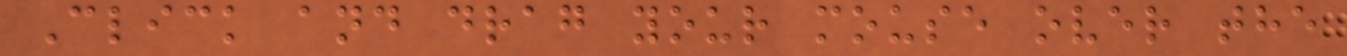Click and drag your mouse over the
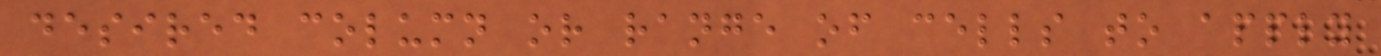desired column or range of cells to apply
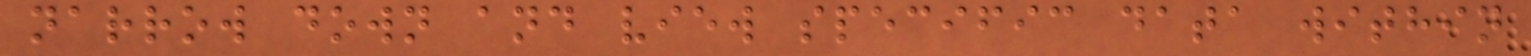narrow down and view specific data within
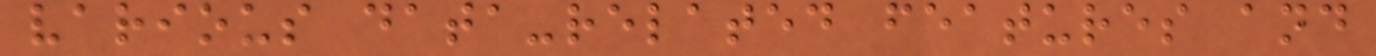various data-related features and
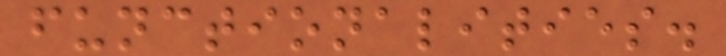functionalities.
